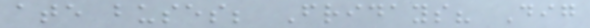ate buses; Fridays? Dig
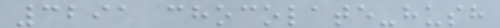3291 chocolate-hush
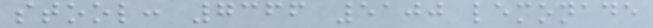stool: 7366 5100 lemonade
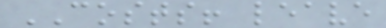COSTS! leave
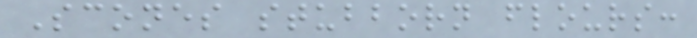Scones stubborn flours:
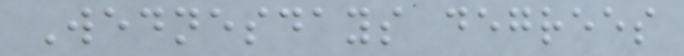Wednesdays degrees
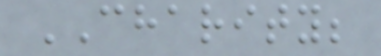CHARITY;
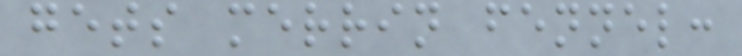gets merrin fennel:
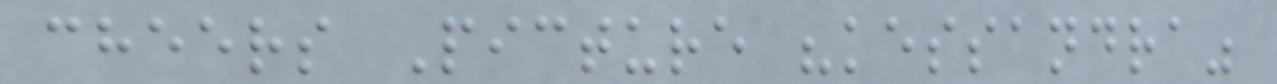cheers Picture "kessandra"
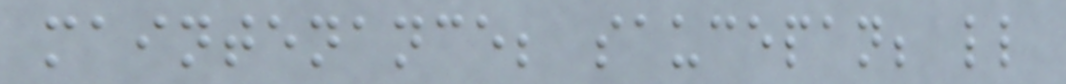maintenance; saucepan; ll
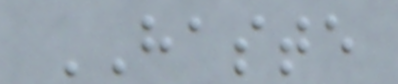HASTE
